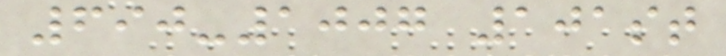690-1007 101st
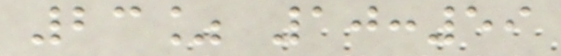23% 10:59
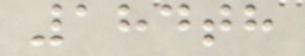184th
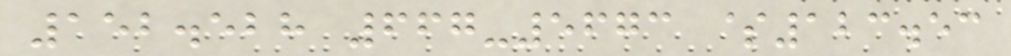152.528 667-5673 $123.53
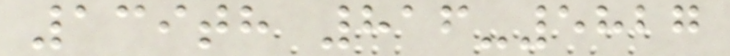139th 816-5827
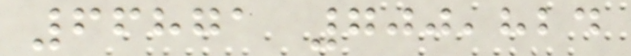66871 700,824
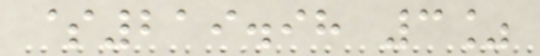$219.98 3%
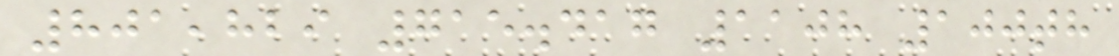801,829 715.417 1108 100th
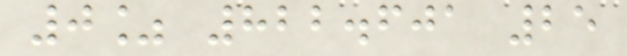0% 822.601 25
